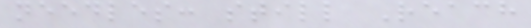needles: still Reach
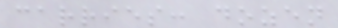carries: dozen
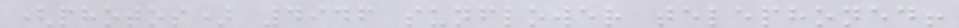(photos) 4946 sunflower telephoned!
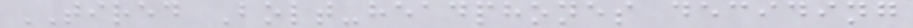TIRED Bolt-headphones deciding
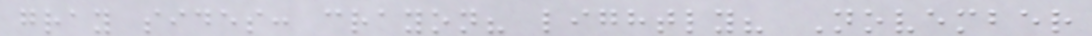gray sides: crayon? lightly? November
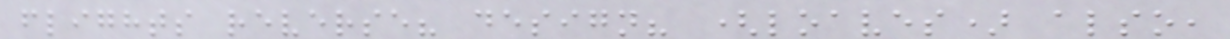flights reverse? design? (loaves) also,
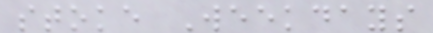stoke Weekdays
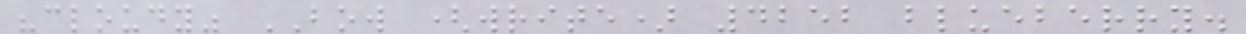"cloudy" BOW (write) 4252 blueberry.
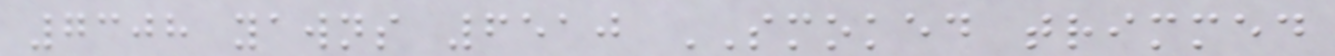7308 yawns 6510 SMOKED trimmed
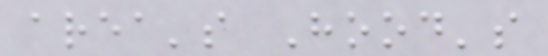area's Hood's
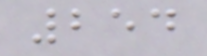254
